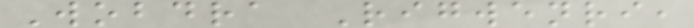Wobdra Rigwenri,
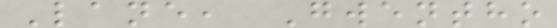Lane, Gwentho
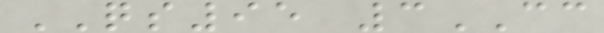QS95 3CC
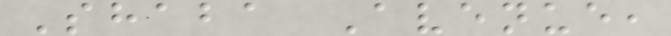Shaba Avenue,
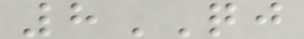8QJ
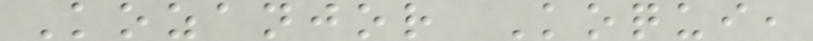Kozanjor Koqui,
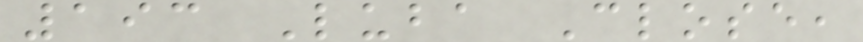193 Luba Close,
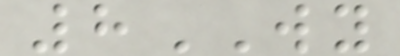8WY
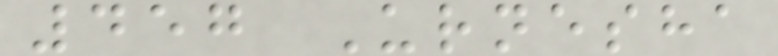457 Urnesha
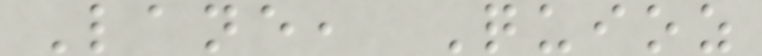Lane, Quioz
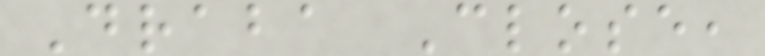Draba Close,
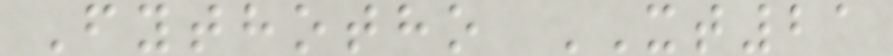Fythotho XT21
